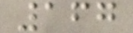167
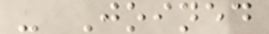- Joined
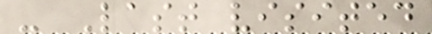- Last visited
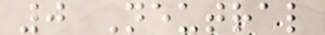0 Neutral
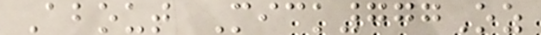About Mick777Oz
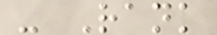- Rank
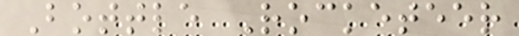Bottle Rocketeer
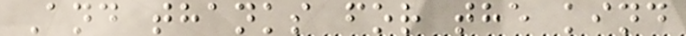And thanks for the kind
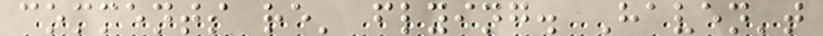comments re' flying. Haven't
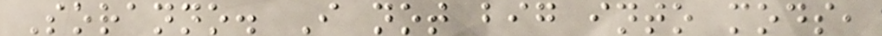Soranno. I not big into mods,
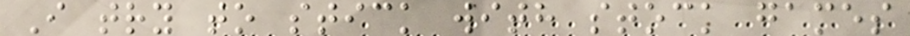I try to stick with stock games
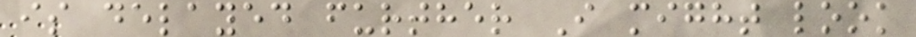is delayed further I might look
